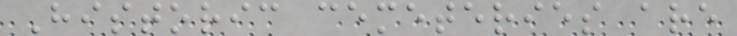Historic cemeteries are
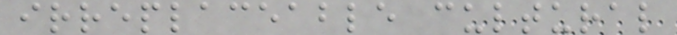irreplaceable cultural
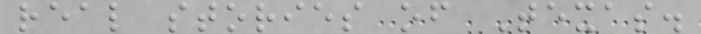real stories of Texas.
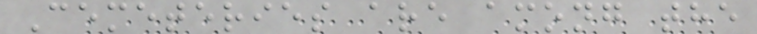Cemeteries are among the
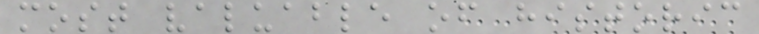most valuable of historic
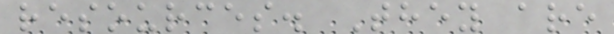resources. They are
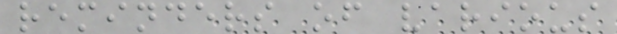reminders of various
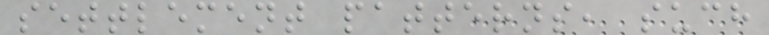settlement patterns, such
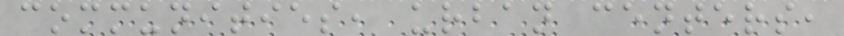communities, urban centers,
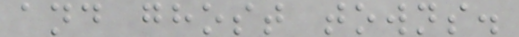and ghost towns.
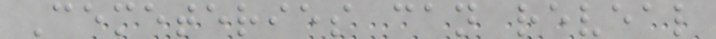Cemeteries can reveal
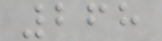268
